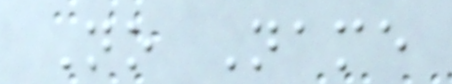No Name
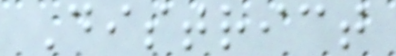District
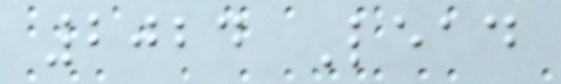2024 Lead
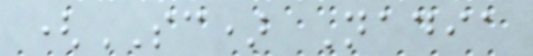(SC) Nadia
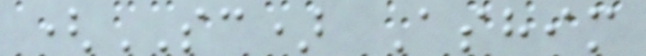(SC) Ashim
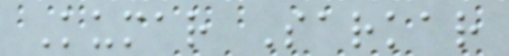Kumar Sarkar
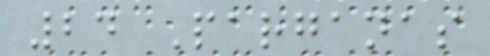24 Parganas
